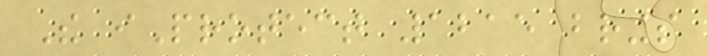The iProtect 1215 brings
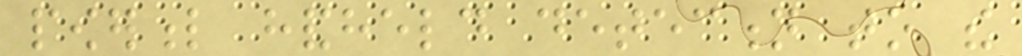powerful handheld detection to the
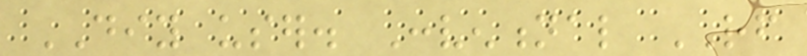DIY user. Conventional RF
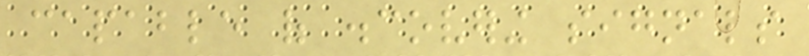capable of discovering signals
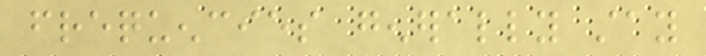frequencies generally stay
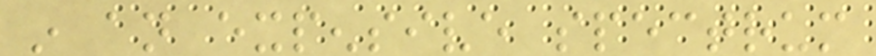in an expensive spectrum
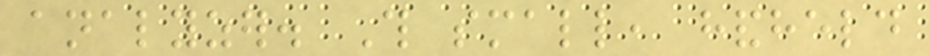analyzer. This small, handheld
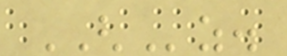GHz.
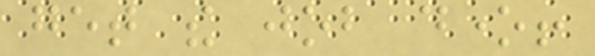get the job done!
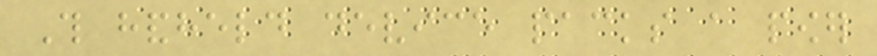This handheld device packs a power
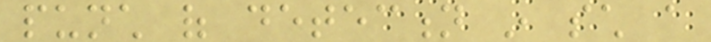punch of detection in such a
